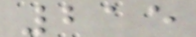215
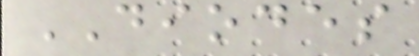DIODES
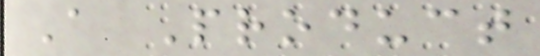A Product
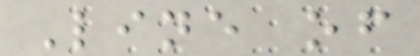Line of
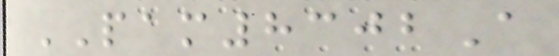PAM8302A
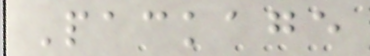Package
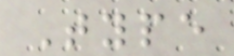Type
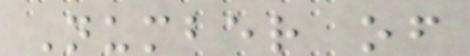Number of
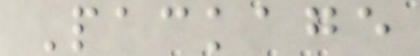Package
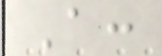A:
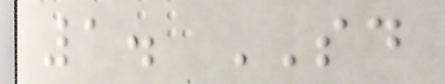1. SD
